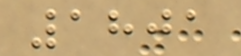1801
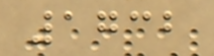1732
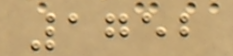1752
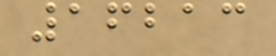16213
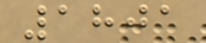1801
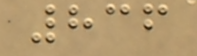836
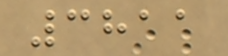3811
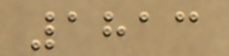1813
